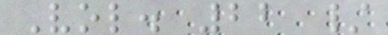Vol. 22 /
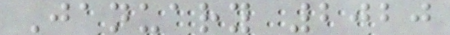January 2020
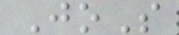JoS
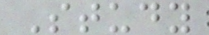Study
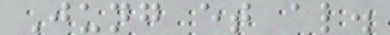Jung et al.
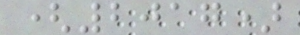(2017)
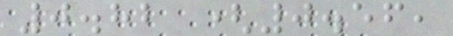0.82 (0.56,
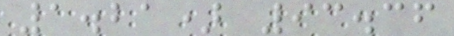1.21) 93.36
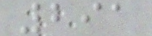291
